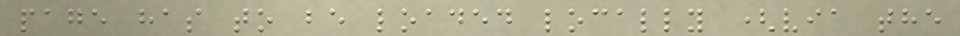page has to be loaded locally (via the
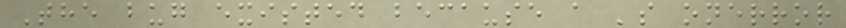The bug existed because a 's onerror
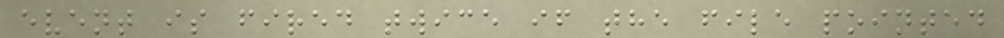event is fired twice if the file pointed
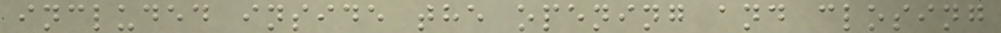included inside the opening and closing
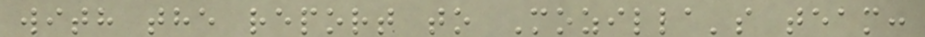with the report to Mozilla's team:
